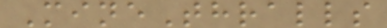MineThralls
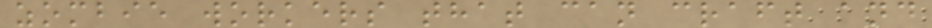zombie workers that can craft and
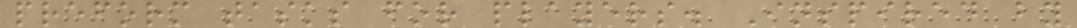preform tasks for players. Inspired by
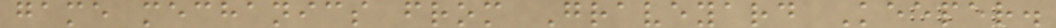game mechanics from Graveyard Keeper.
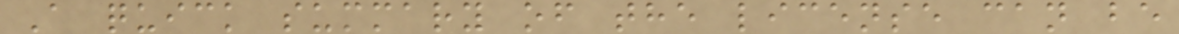A quick summary of the license can be
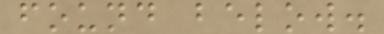found below.
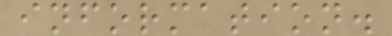information.
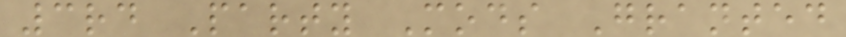3rd Party Mods Granted
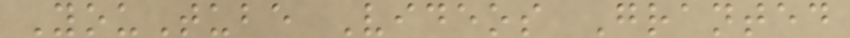YouTube Videos Granted
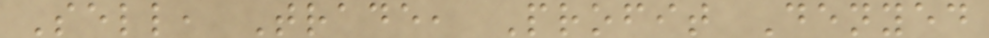Sell, Trade, Profit Denyed
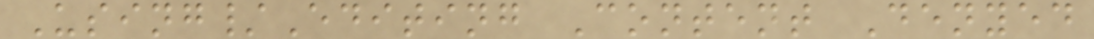Using/Editing Content Denyed
